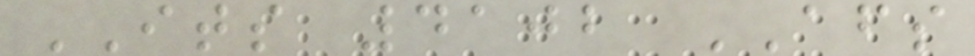ITS 4102 AFS
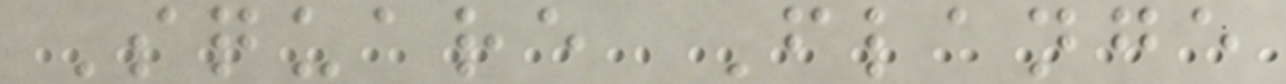Square Flange
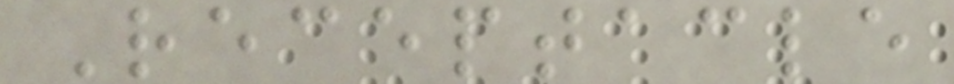Receptacle
